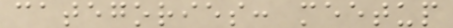categories: meetup
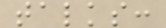talks:
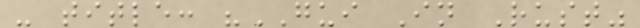- title: "GUI In Rust"
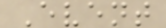Event
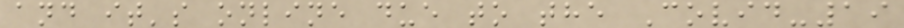and it's online due to the Covid-19
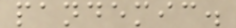pandemic.
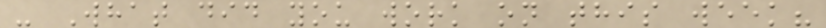- What did you work on this week?
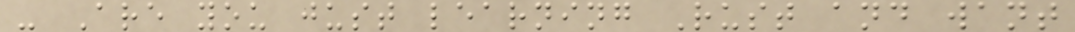- Are you just learning Rust and want
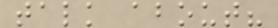talk about?
